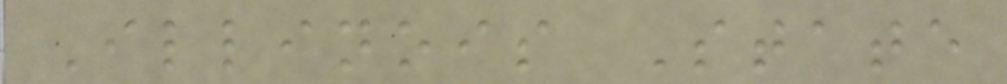Illinois State
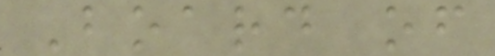Board of
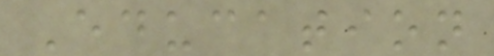Education
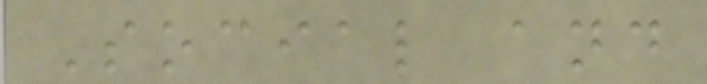Social and
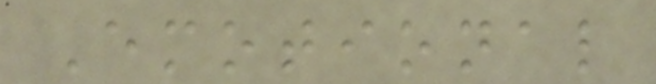Emotional
